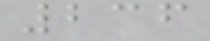236
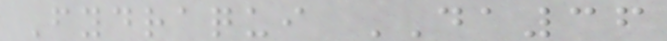Fydraqui DA36
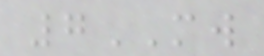7MW
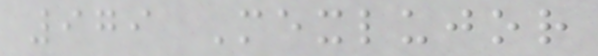979 Mexlujor
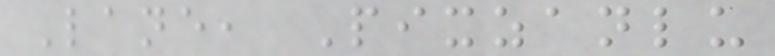Lane, Pixzanlu
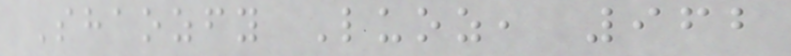Shaozfy Luoz, 962
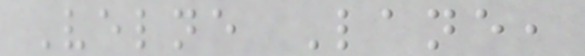Velne Lane,
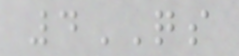4QS
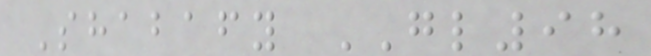Shabafy GL98
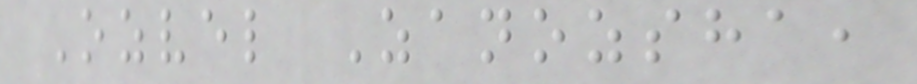Ozvel Zanozsha,
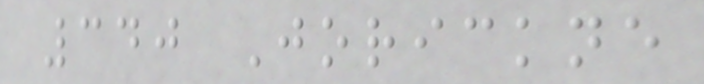340 Jorickne
